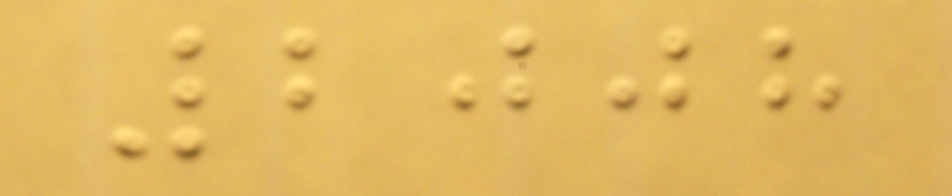2008
